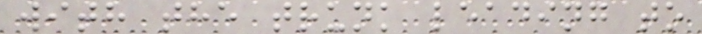with the trunk leading to
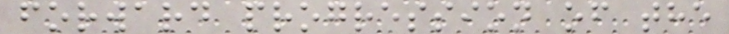forward progression of the
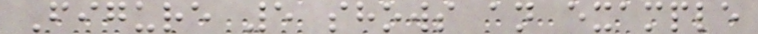Figure 5 shows an example
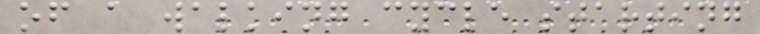of a walking cycle starting
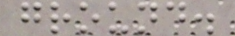ground.
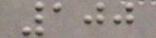100
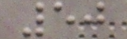50
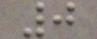0
